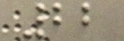22
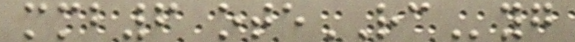mmb6 oteRCyg
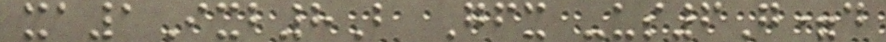xa1Ixb8B Gfx -us6G=d
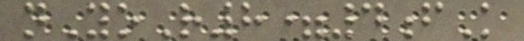nYoR8=4fK
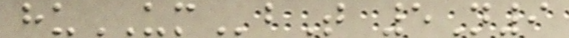huUMbT 5N9
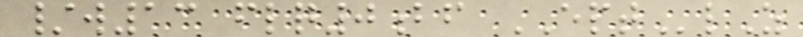/w13 flq0bf EPTlZ
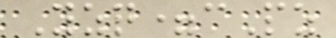Yzq=cPz
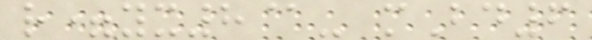r=yx8@- mBd6
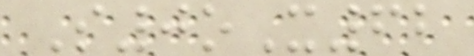S0oX62
